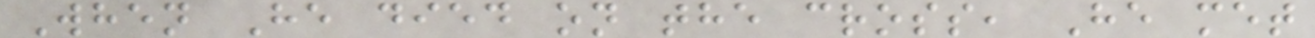When He died on the cross, He met
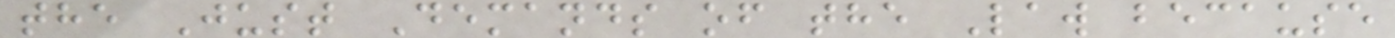the Just Demands of the Law because
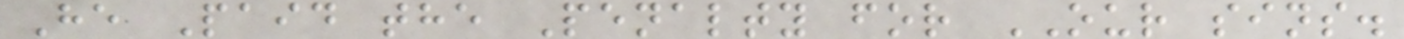He Paid the Penalty for OUR sins.
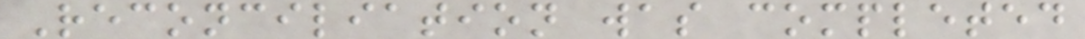Reconciliation was completed
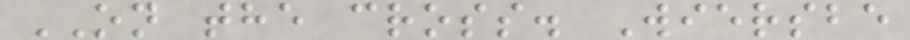ON the cross. Wiersbe
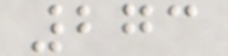273
